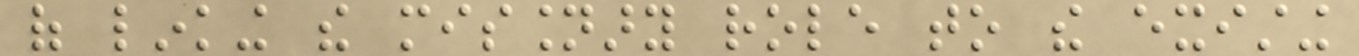of linking the missionary role to the existing
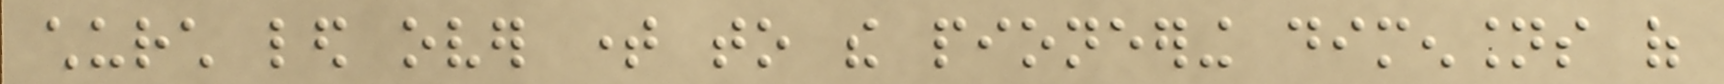church led over time to the pioneering dimensions of
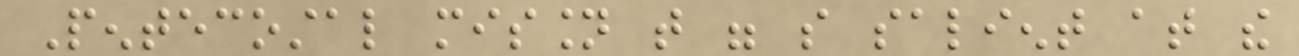Pentecostal mission that were so salient at the
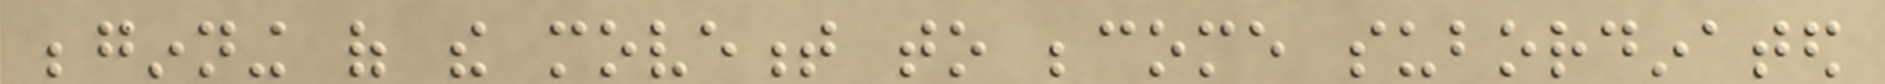beginning of the movement to become subordinated
